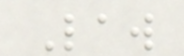Law
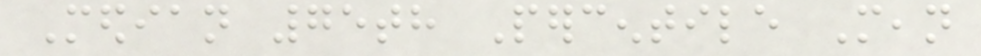Median 75th Percentile Mean
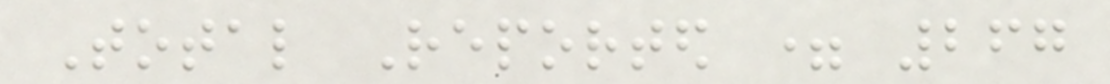Total Reported = 267
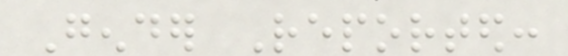Gender Reported:
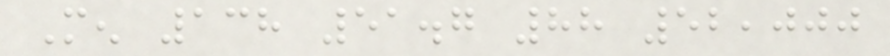Men 138 51.7 88 52,000
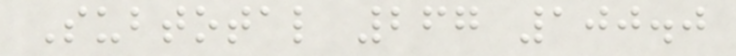Subtotal 267 100.0
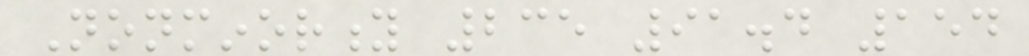Nonminority 235 91.4 154
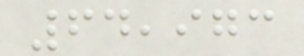64,973
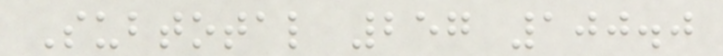Subtotal 257 100.0
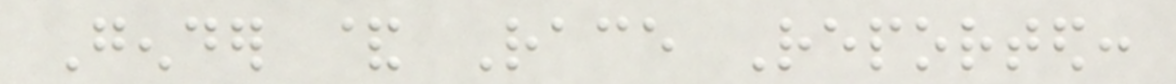Gender & Race Reported:
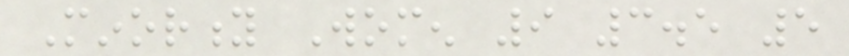Minority Women 9 3.5 5
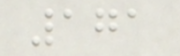171
